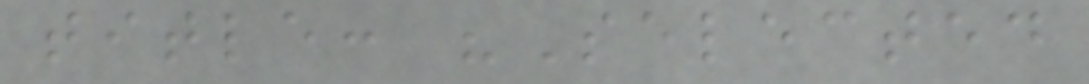title: "Selected
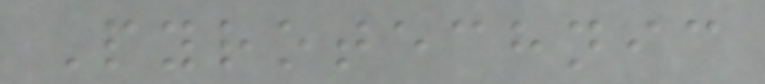Pyrotechnic
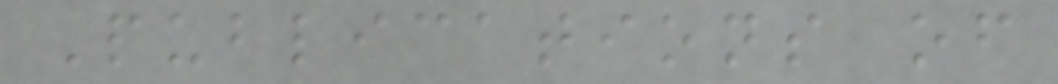Publications of
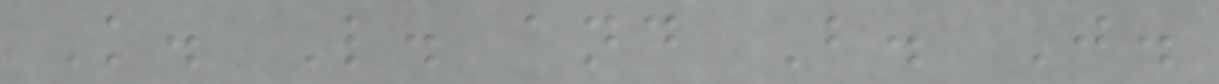K. L. and B. J.
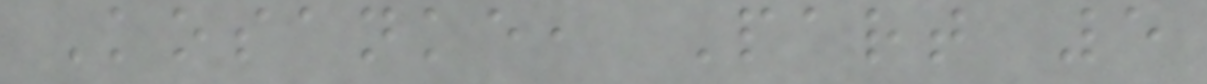Kosanke, Part 5
